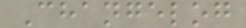Changelog
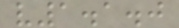v1.1.0
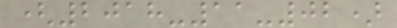(2018-11-02)
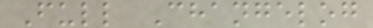Full Changelog
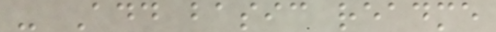- Add basic readme
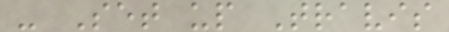- Set up Travis
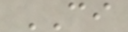CI
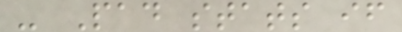- Pad stats if
